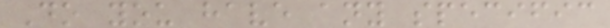Do you have any specific
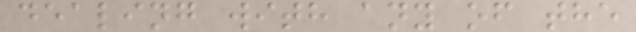dealing with any of the
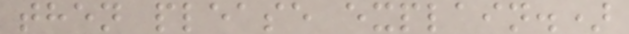then please explain.)
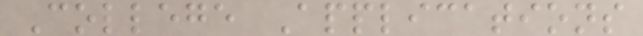College Applications
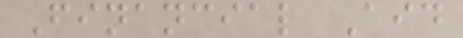Financial Aid
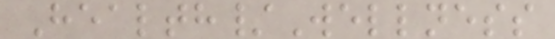Health/Wellness
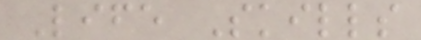Life Skills
